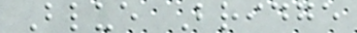Blue Bridge
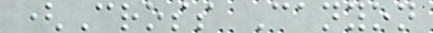(Cross Canyon
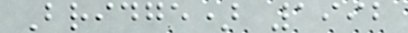Bridge) 1992
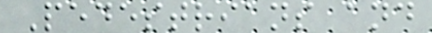Pedestrians and
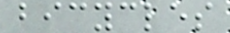bicycles
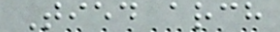Tied arch
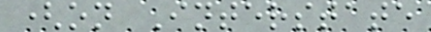(on Interstate
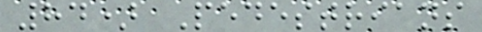84) Pedestrians
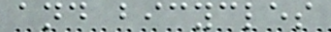and bicycles
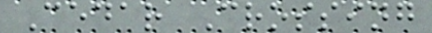Cedar Crossing
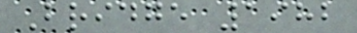Bridge 1982
